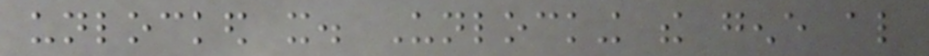unlocked it. Unlocking the gene also
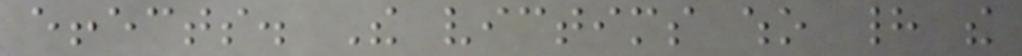effects. The victims who had the
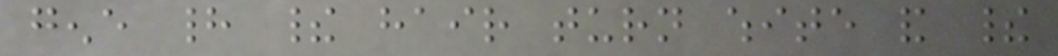gene had their hair turn white and their
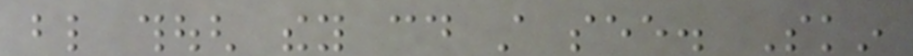blind though they could still see. Skin
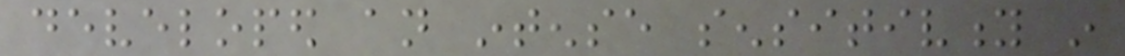developed an intense sensitivity in
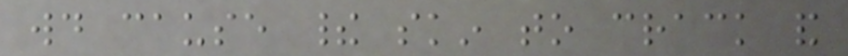would cause their skin to crack and
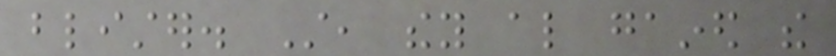blister. Still, they also gained the
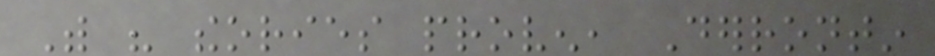With his theories proven, Derrontin
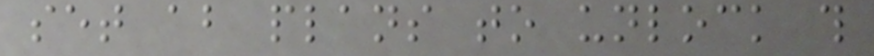set about plans to unlock this
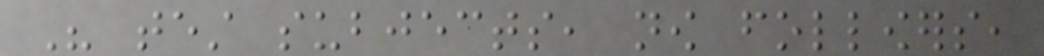His test subjects, now followers,
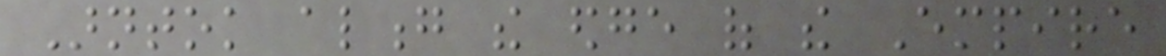Arntok along the edge of the Empire
